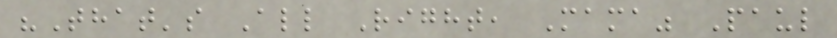"That's All Right, Mama" Paul
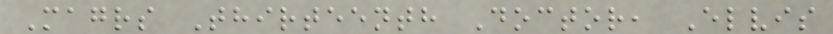Magrs Thirteenth Doctor, Elvis
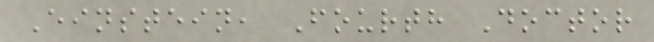Einstein, Fourth Doctor
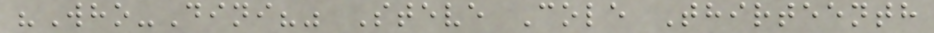"Who-Dini?" Steve Cole Thirteenth
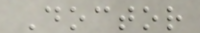Doctor
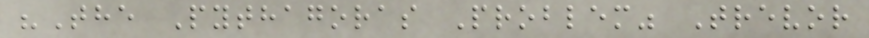"The Pythagoras Problem" Trevor
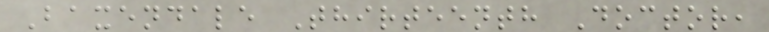Baxendale Thirteenth Doctor,
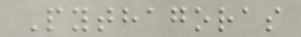Pythagoras
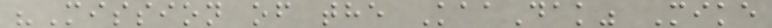"Mission of the KaaDak" Mike
